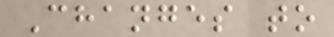Changes to
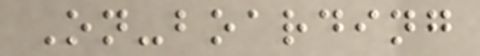On-boarding
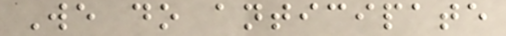We do anticipate
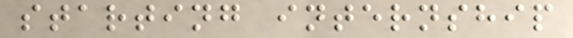starting internship
